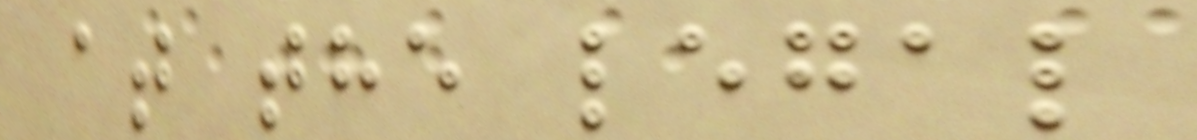at the legal
